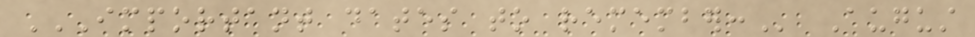IMPORTANT DATES TO REMEMBER: August
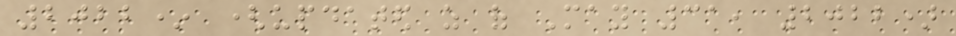2022* (updated as of May 31, 2022)
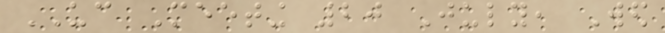UC Meeting 20 July, Wed
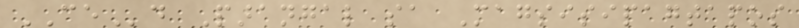CEd Parangal sa Magsisipagtapos
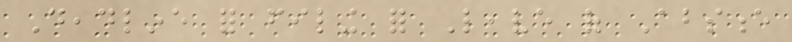Deadline for filing for Leave of Absence
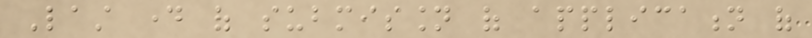Last day of submission of application of
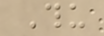Thu
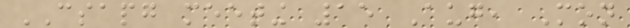CSAPG meeting 15 Aug, Mon
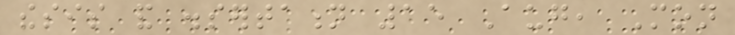thesis and dissertation 15 Aug, Mon
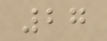27
